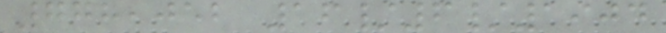778,052 16/6/1904
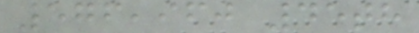576,960 45th
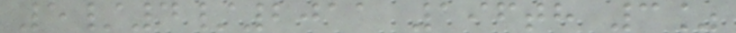5/4/2011 196th 3%
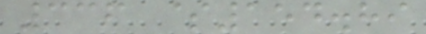336 $154.89
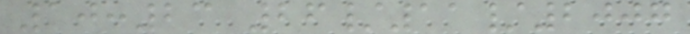10:23 26/11/2007
